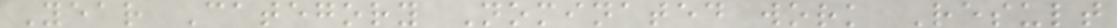Year Category Nominated work Result
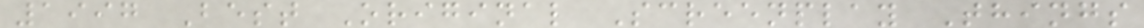1997 Best Original Screenplay Things
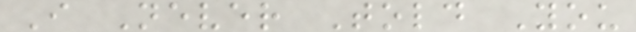I Never Told You
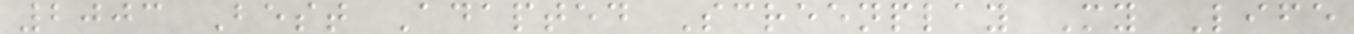2003 Best Adapted Screenplay My Life
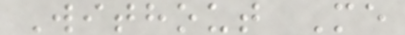Without Me
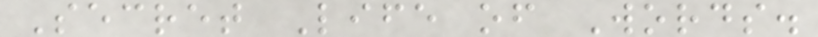Secret Life of Words.
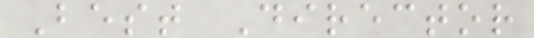Best Director
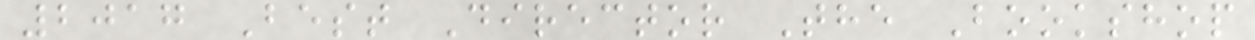2017 Best Director The Bookshop
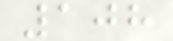108
